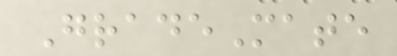GradeMate
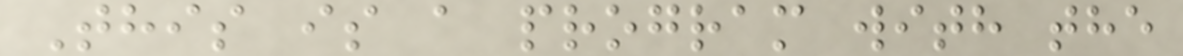This is a program with the
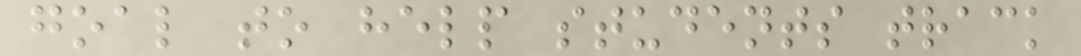goal to help students track
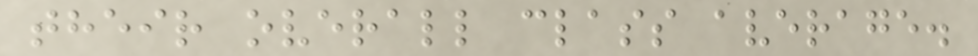their overall class average.
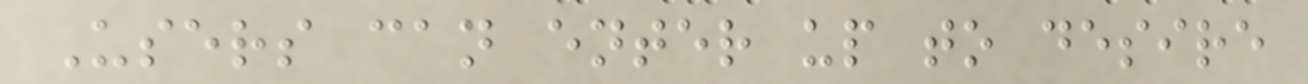Users can enter up to desire
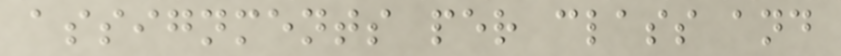assignments per class and
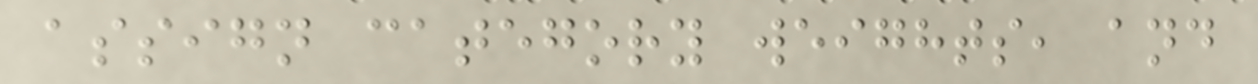assign category weights, and
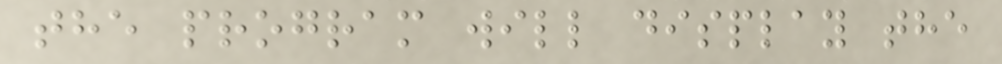the program will display the
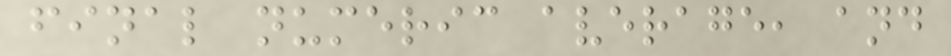final numeric average, and
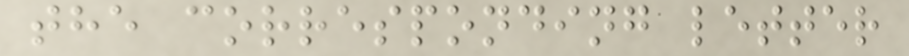the corresponding letter
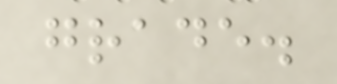grade.
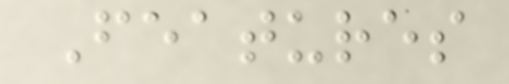Features
